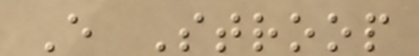E Stroop
